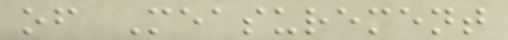of Measurement
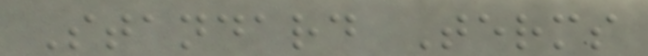Standard Terms
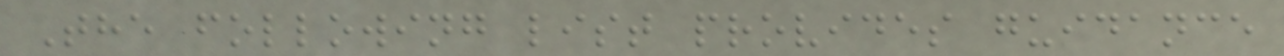The following list provides guidance
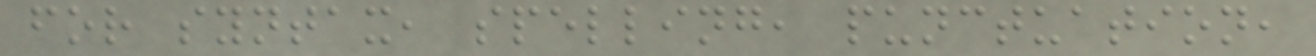for syntax, spelling, punctuation,
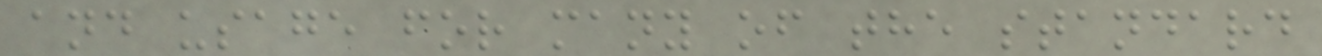and usage for many of the standard
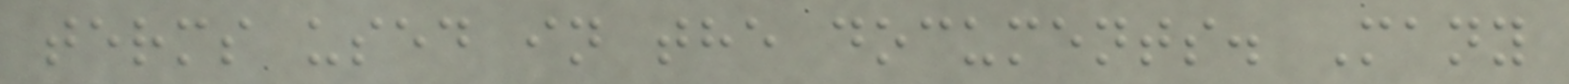terms used in the documents. Many
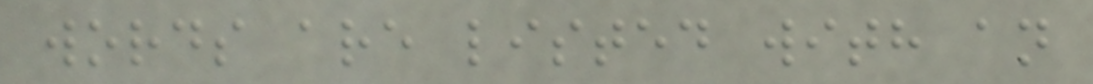words are listed with an
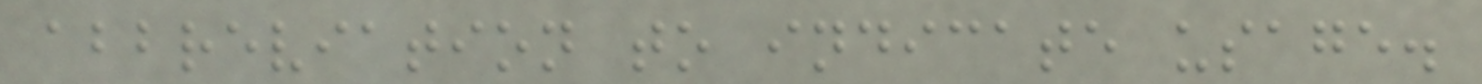abbreviation to indicate usage.
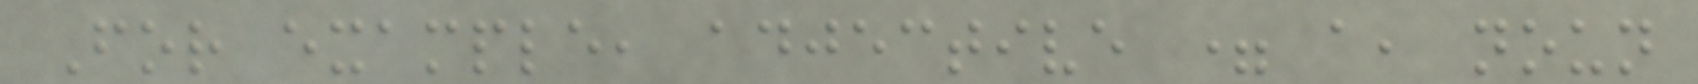For example, adjective = a, noun
